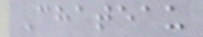Chateau
